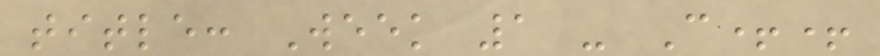title: Week 1 - C++
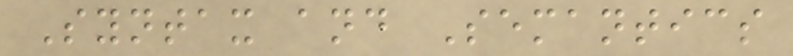Syntax and Semantics
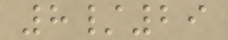8/29
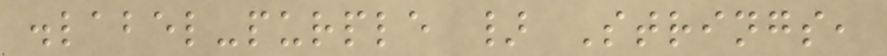.label-purple } Strings,
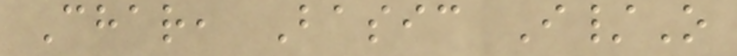Char, Basic I/O
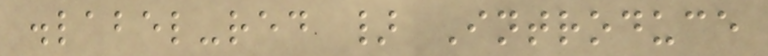.label-red } Introduce
